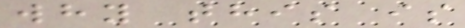why this is
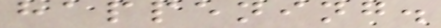happening.
